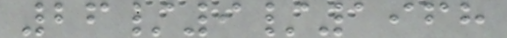26/9/1968
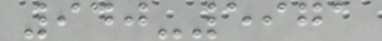940-5971
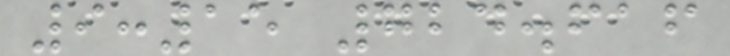9:15 724.616
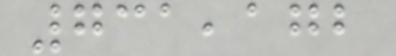731,172
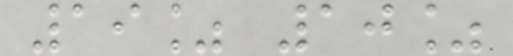19% 10%
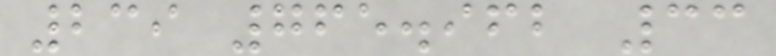239 765.962 33
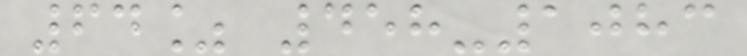64% 458-1083
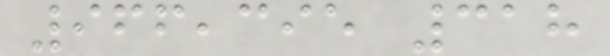966,395 318
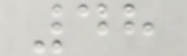48
